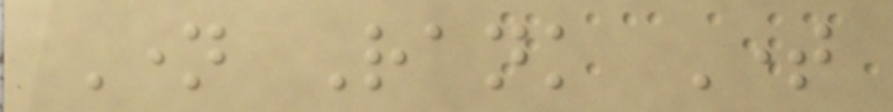Name Rank Time
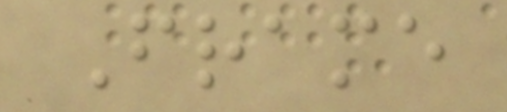Frame
